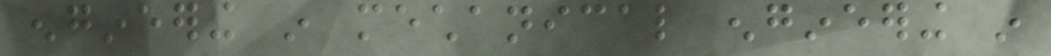engineering in mechanical engineering in
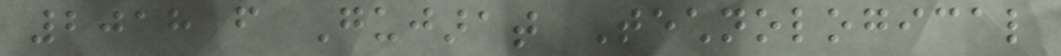2018 from Gujarat Technological
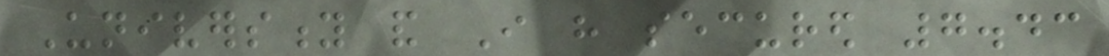University and I have secured 7.43
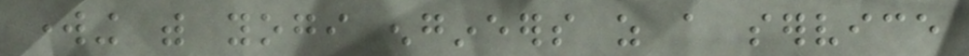working with yogi engineers as a service
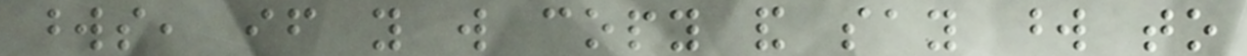words, if you will copy and say word to
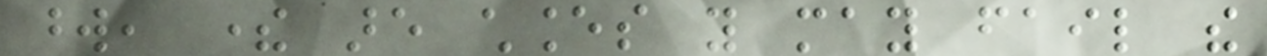word, there are chances you may fail the
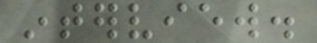interview.
